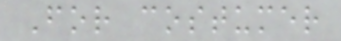For costumer
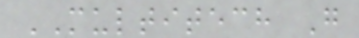MULTITECH G
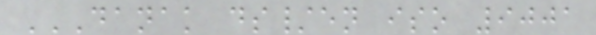DANAK DS/EN ISO 9001
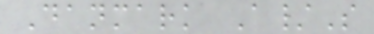Danmark A/S
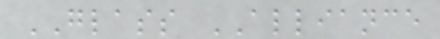GLASS ALLIANCE
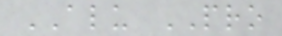ALU PRO
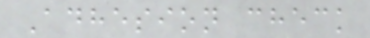Adhesion check
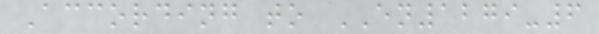According to EN1279-6
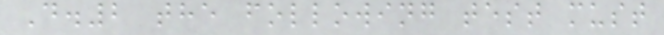D.2 the following test must
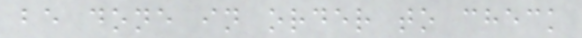be done in order to check
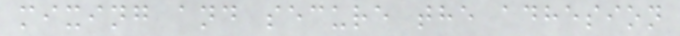mixing and secure the adhesion
